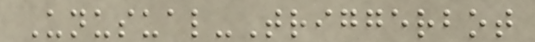Unusual-Triggerbot
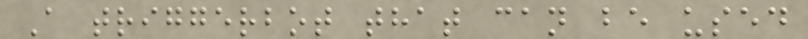A triggerbot that can be used
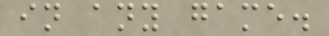in any game.
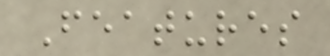Features
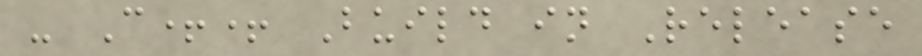- C++ Build in Release
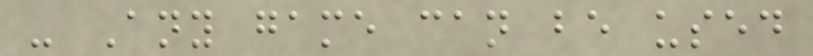- Any game can be used
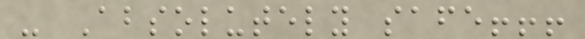- Absolutely safe!!!
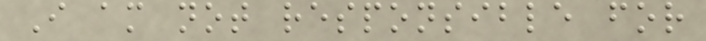I am not responsible for
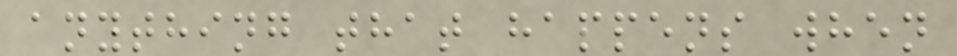anything that happens when
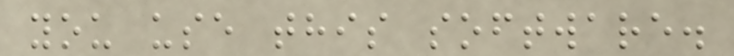you use this software.
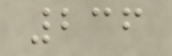236
